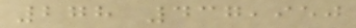278 437,950
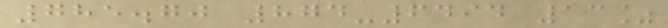785.70 874-6494 13%
